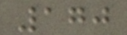170
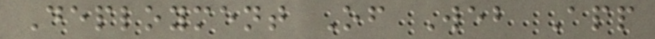Deployment Of Web App
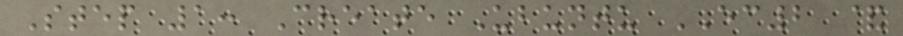Step 1: Create Ubuntu EC2 &
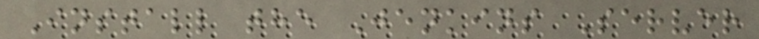Install the Jenkins Server
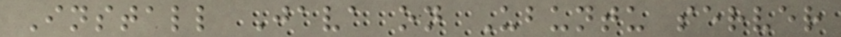Install Java on Ubuntu server
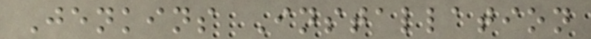Jenkins Installation
